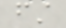first
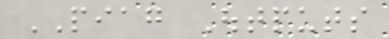PIAG Outputs
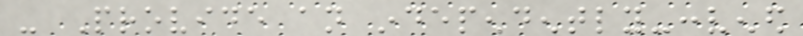- Provide an independently-convened
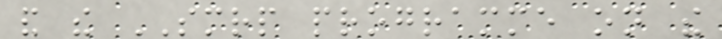and the SMRP programme on the
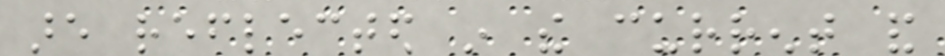are reflected in the current and
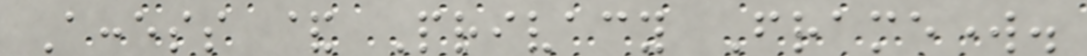Access & Privacy Framework.
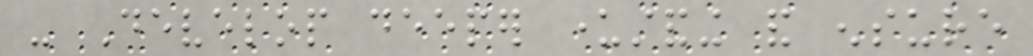- Develop deeper understanding and ensure
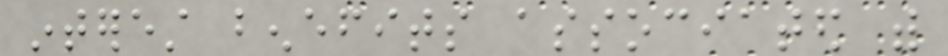interest benefits associated with
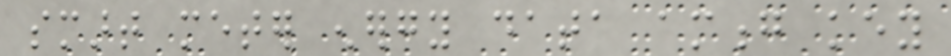smart meter energy data among key
